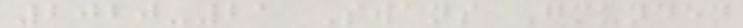2020-21 Swans Gmunden
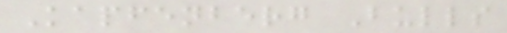Kapfenberg Bulls
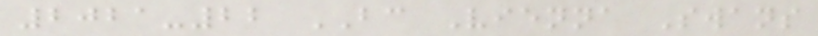2021-22 BC Vienna Swans
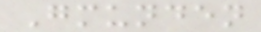Gmunden
